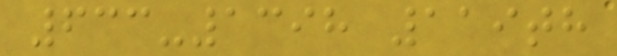633-1398 119th
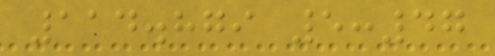114.879 5:47
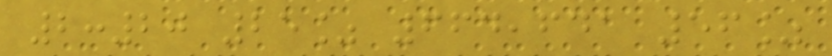2:20 25% 664,641 56%
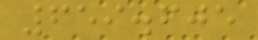659.605
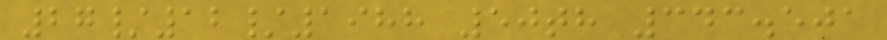27/12/1988 50th 343.501
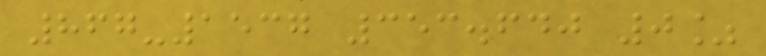867-1537 353.640 0%
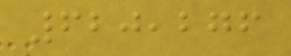620,276
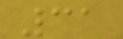31
